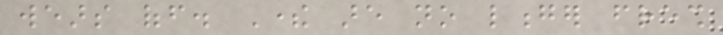wears off. There are no longer fresh
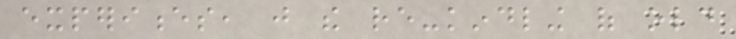experiences, just the re-kindling of old
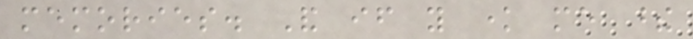memories. And if you know me these
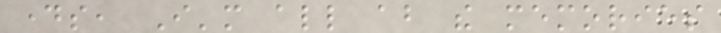days, I'm all about the memories
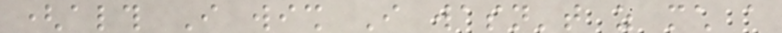(although I wish I wasn't as much a
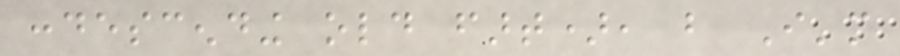condescending old fart), but I'm
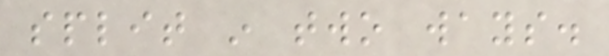split in two ways.
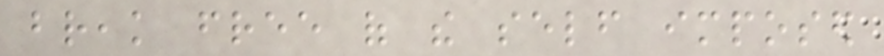break free of the self imposed
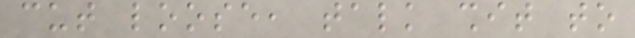cut loose, talk shit to
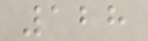128
